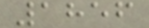1856
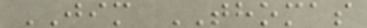JIM THOMAS
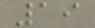19
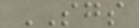SGS
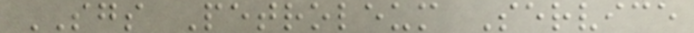SGS Petroleum Service
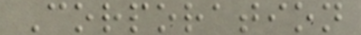Corporation
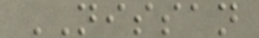NISSAN
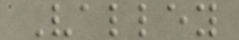Valley
